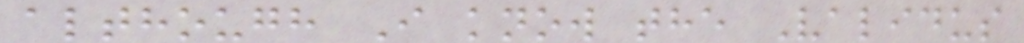although I know the Validus
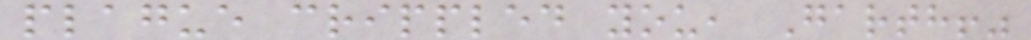plague crippled you, Garth!"
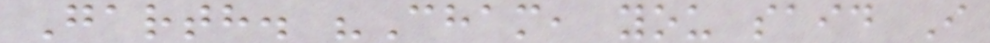Garth. "Cham, you said I
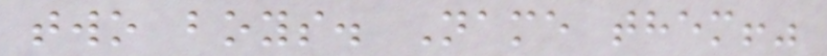two boys. Name them!"
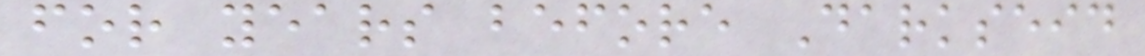for years before Darkseid
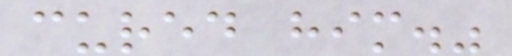cured him."
